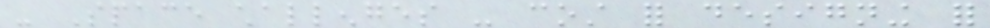- Space challenges - cost for designing for
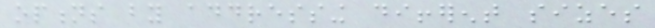options by addressing different sizes
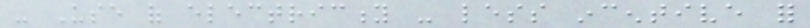- Use of electricity - less incentive for
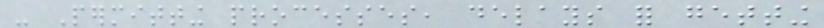- Permitting processes, delays for getting
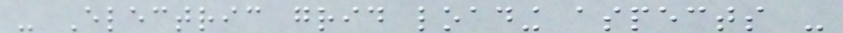- Electric grid loading aspects -
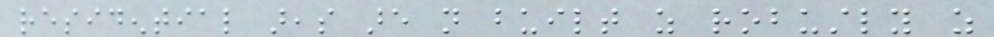residential areas are not built as robustly as
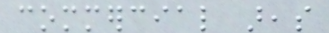commercial areas
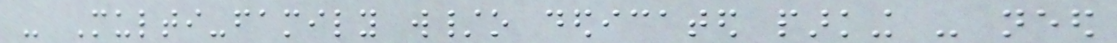- Multi-family w/o dedicated parking - need
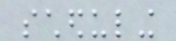scheduling
